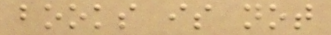books is not
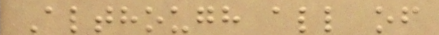Although all of
